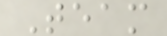Team
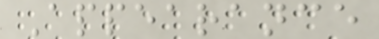Appearance
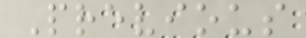Previous
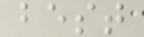best
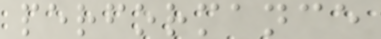performance
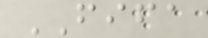FIFA
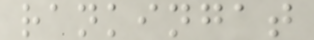rankingat
